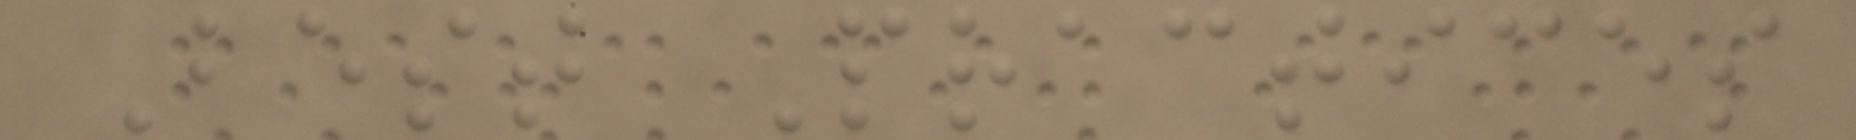Best Practices
